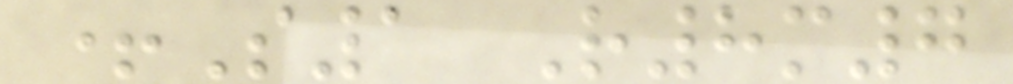+S1 R8m7
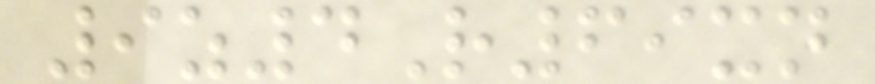9z4R69xn
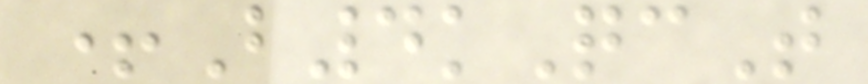+B4kQcT
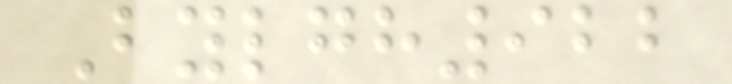Bylgh922
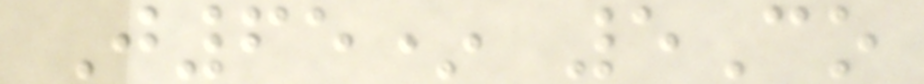J65* 5Co
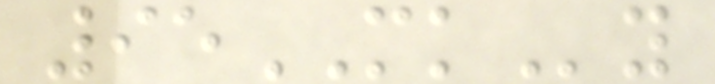95MKy
